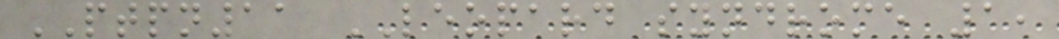PTPN11 LEOPARD syndrome 1,
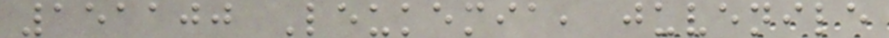151100 Leukemia, juvenile
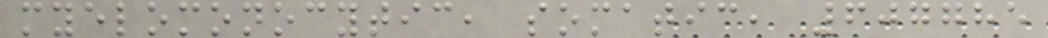myelomonocytic, somatic, 607785
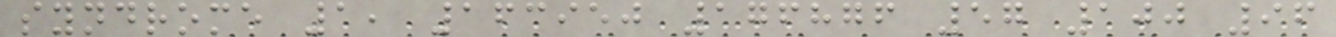syndrome 1, 163950 176876 57 100 96
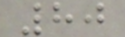80
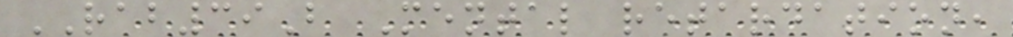RAB39B Mental retardation,
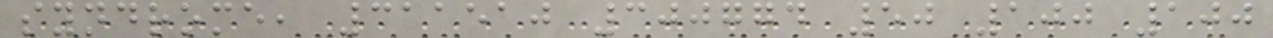syndrome, 311510 300774 50 100 100
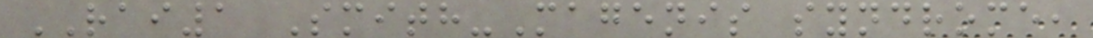RAI1 Smith-Magenis syndrome,
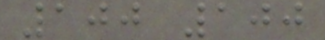100 100
